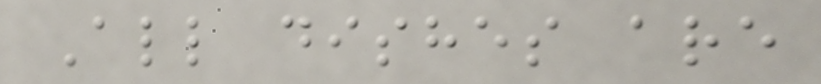All dishes are
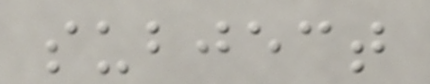subject
